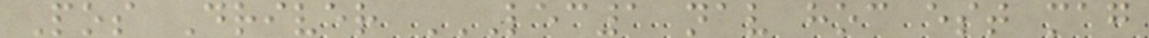Pos Driver LEC1 NAV HOC EST MAG
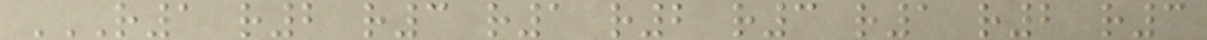R1 R2 R3 R1 R2 R3 R1 R2 R3
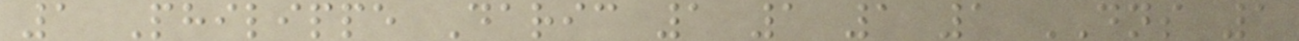1 Philippe Daric 1 1 1 1 DNS 1
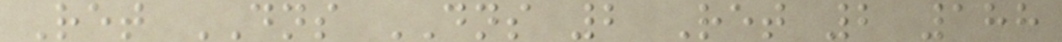Ret DNS DNS 2 Ret 2 188
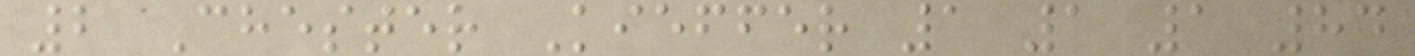2 Chester Kieffer 1 1 1 84
